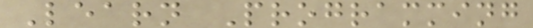Learn Programming
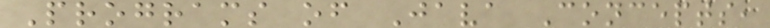Programs of Java Concepts,
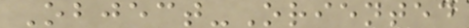Object-Oriented
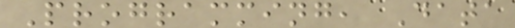Programming, Data
